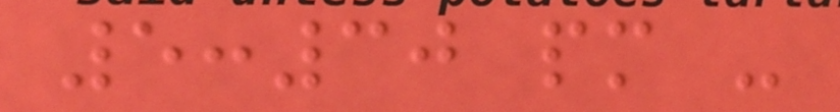5:30 pm -
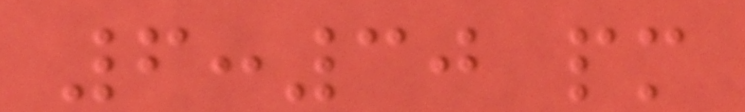6:30 pm
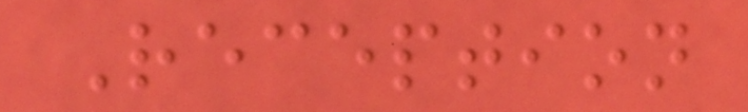Reception
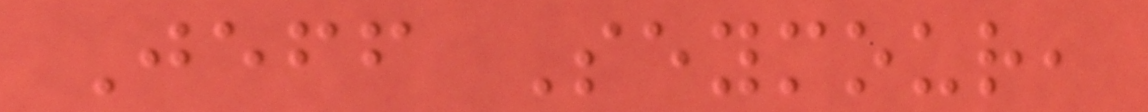Jeff Seymour,
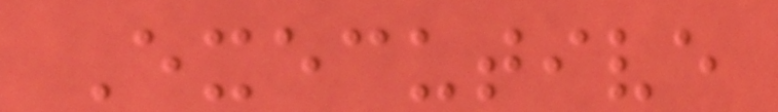Executive
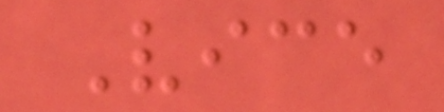Vice
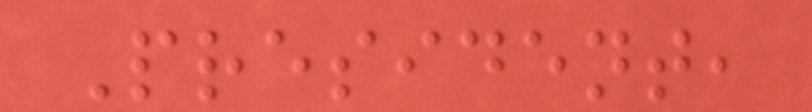President,
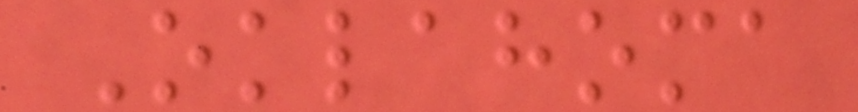Oklahoma
